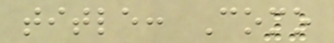title: Como
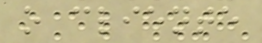o cliente
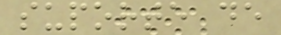suporte de
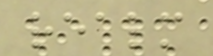realm
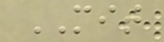MIT
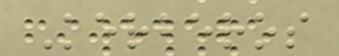Kerberos
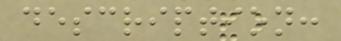description:
